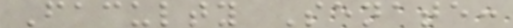Faculty Senate:
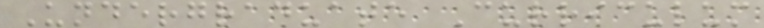Undergraduate Curriculum
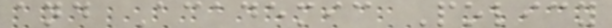and Academic Policy
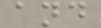and
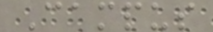Campus
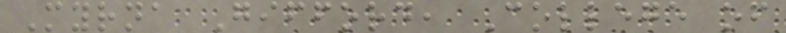Myrna Gifford, College of
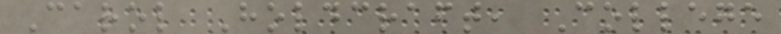Carol Holdcraft, College
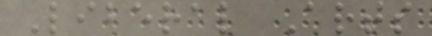Liberal Arts
